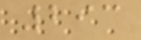293
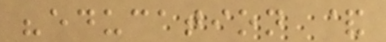"education &
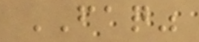FAQ"
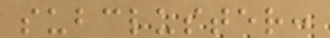subcluster:
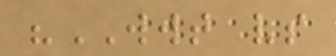"WWT vs
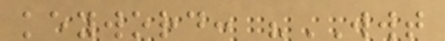keyword: "WWT
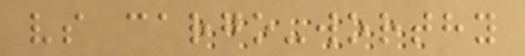vs cargo-worthy
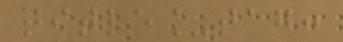title_tag:
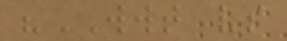"WWT vs
